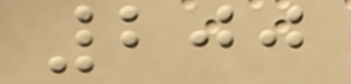200
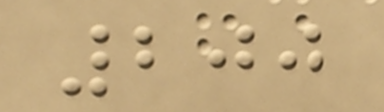200
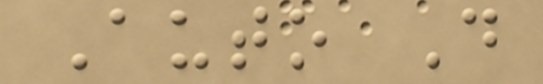Auto D
